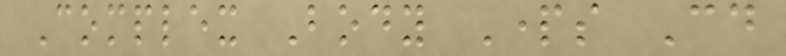Complex Body Parts Could
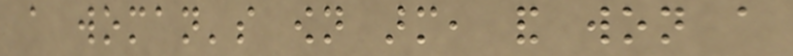a woman's own arm, and won a
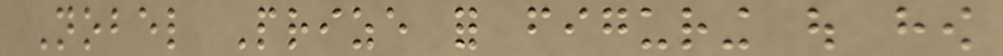Nobel Prize for figuring out how
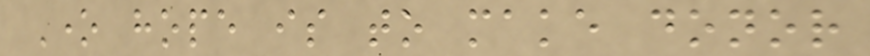One hope is to make donor
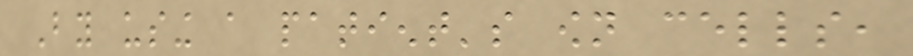By using a patient's own cells,
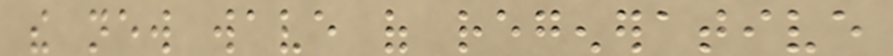the new wave of regenerative
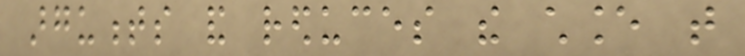arguments and reduces the chance that
